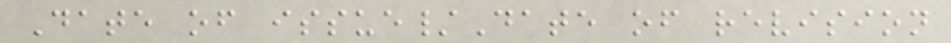Date of issue/Date of revision
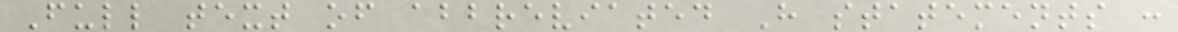Full text of abbreviated H statements :
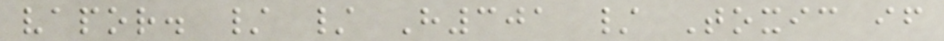vapor. / / H301 / Toxic if
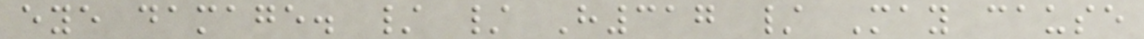eye damage. / / H317 / May cause
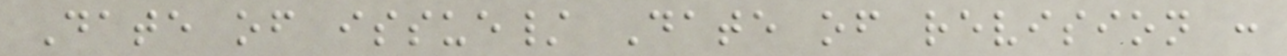Date of issue/ Date of revision :
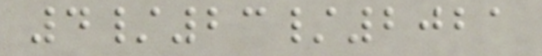4/23/2021
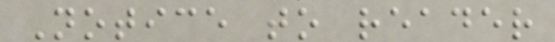Notice to reader
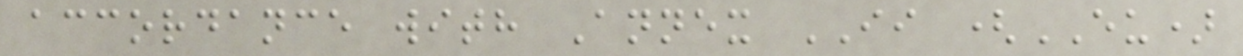accordance with Annex II (EU)
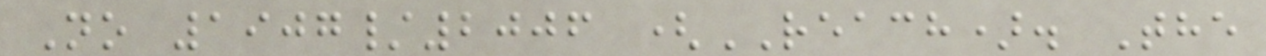No 1907/2006 (REACH). The
